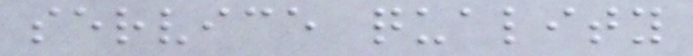service quality
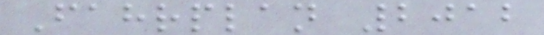Fahrplan 2012
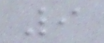9
